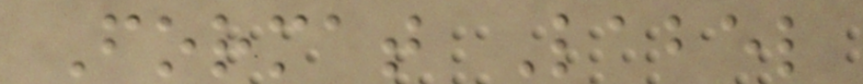Format Label
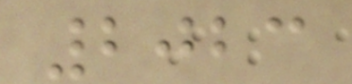2023
